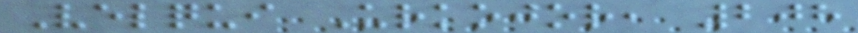Velqui Urkojor, 208
